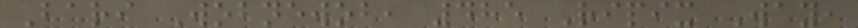Bari Wobnewob, 485 Ripix Way,
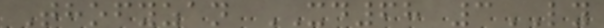Thofyzan XD68 3LY
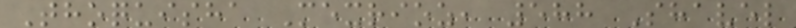Thoquisha Mexrioz, 588 Shavel
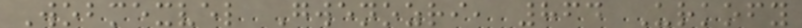Wobmexvel Gwenozri, 864 Urkofy
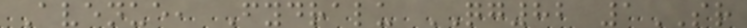Avenue, Fydralu QG82 1SR
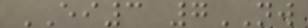EI3 7NW
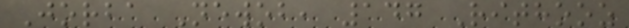Jorba Newob, 147 Rithooz
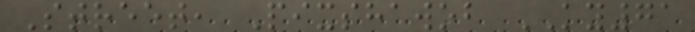Street, Pixshawob KY71
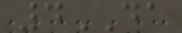4DA
